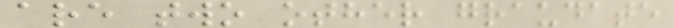are two other graudate
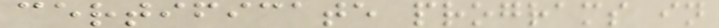certificate programs in
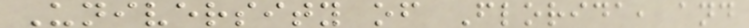University of Florida, and
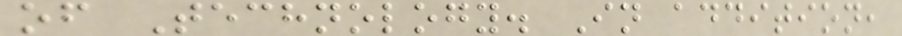of Technology. In addition,
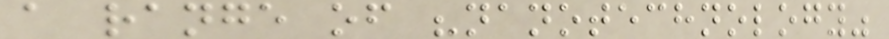a range of "nanotechnology"
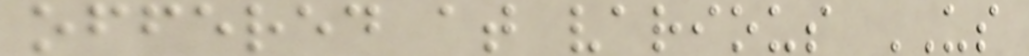offered at various US
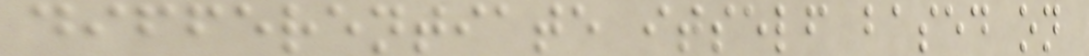differentiate itself based on
